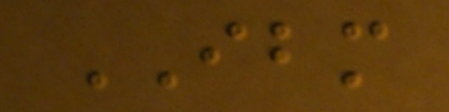IBM
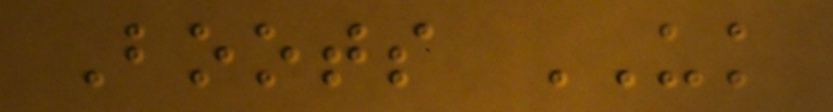Boots UK
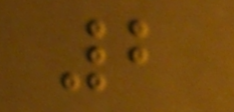2
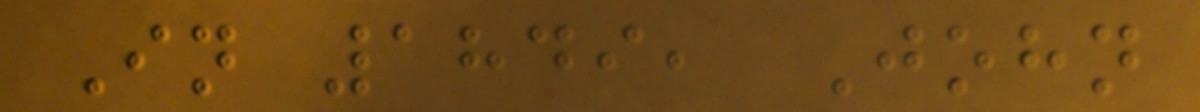In 1849, John
